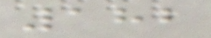182
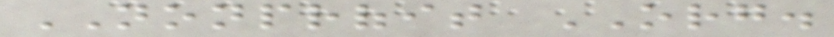NONPROFIT ORG.
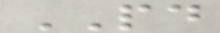PAID
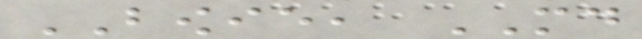BOWIE, MD
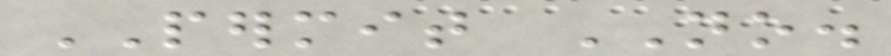PERMIT NO.
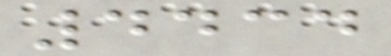4434
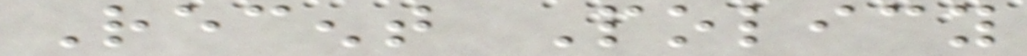Recent Policy
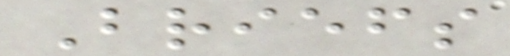Briefs
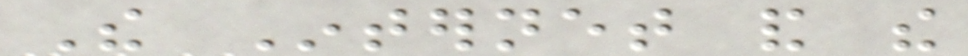The Internet and the
